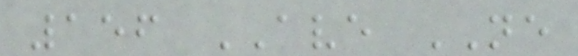156 AVE NE
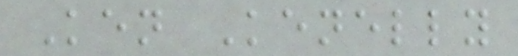Ken Kenelly
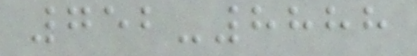752-8888
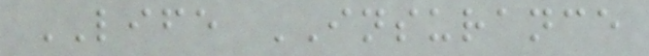LIFE INSURANCE
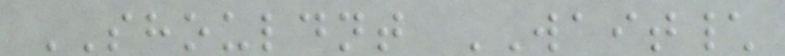SHOULDNT WAIT\
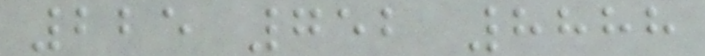225 752 8888
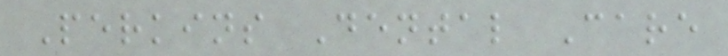Perkins Dental Care
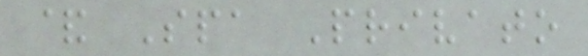& Spa Privato
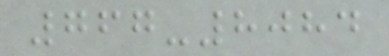767-8084
